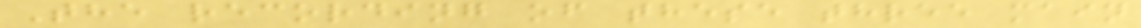The recording of these three main
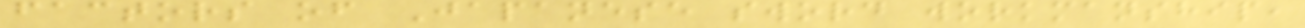factors of Japanese sword workmanship,
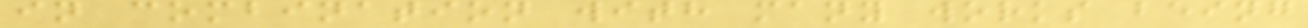in combination with many works being
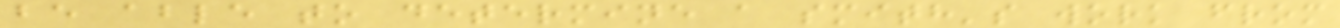be able to determine a smith's work from
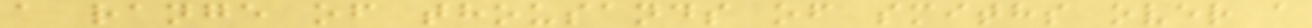a range of thousands of smiths over a
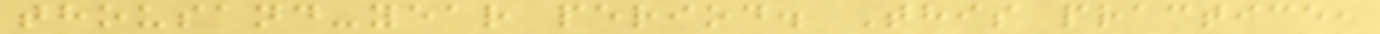thousand-year period. This practice,
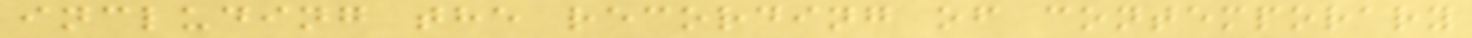including the recording of contemporary
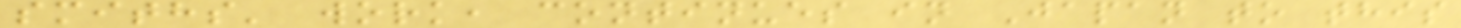smiths' work, continues in Japan to this
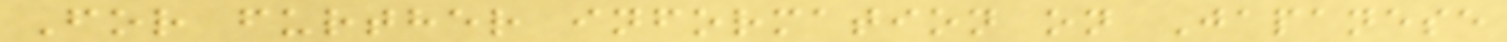For further information on Japanese
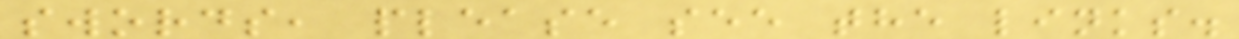swords, please see the links.
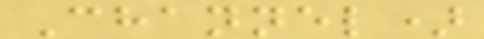Channel)
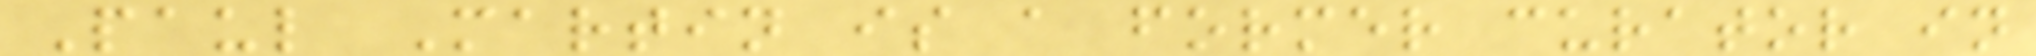Paul Martin is a former curator in
